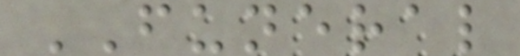FUNERAL
